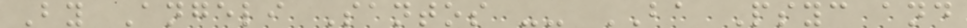By Angeli Santos -- BA Psyc and
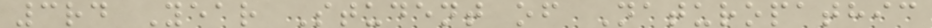3rd Year Student of Naturopathic
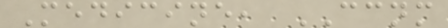Medicine, CCNM
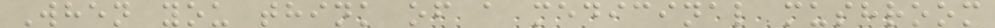When you think of a medicinal mushroom
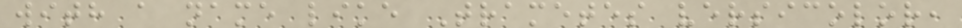with a name like Trametes versicolor,
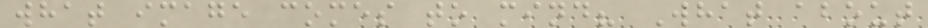what image comes to mind? What about
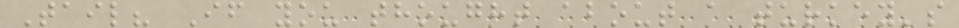Tail? If you thought about a turkey's
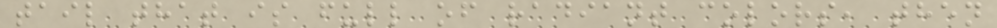tail that is full of radiant colors, then
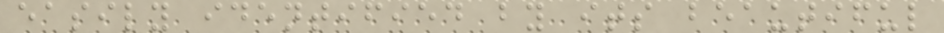easily identified by its beautiful
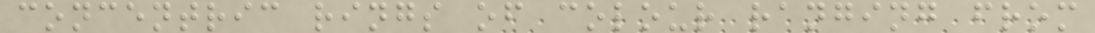concentric rings of colour ranging from
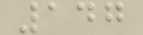147
